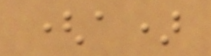(a)
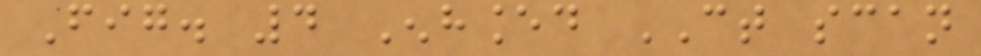Fig. 4 Enhanced CT scan
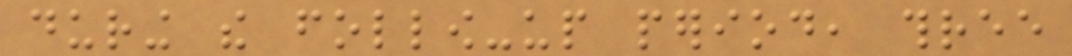during the follow-up period, three
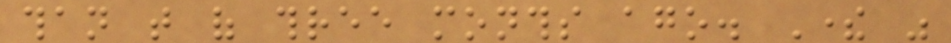than that of three months ago. There was
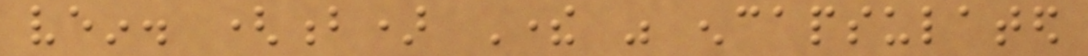vein. (b) There was encapsulated
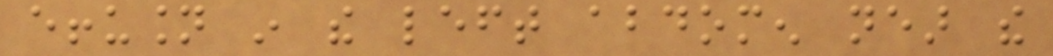effusion in the left abdomen near the
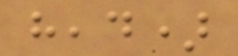head)
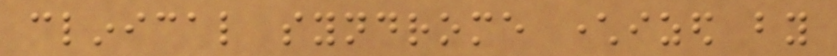clinical syndrome characterized by
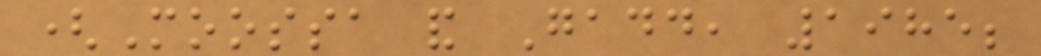(Moossa and Gadd, 1985;
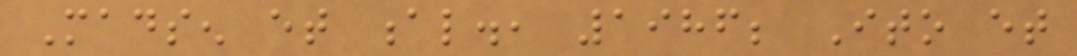Madsen et al., 1986; Ito et
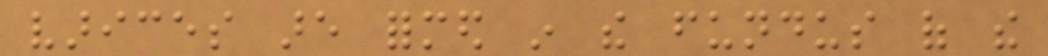varices are formed in the fundus of the
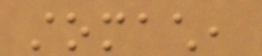stomach,
